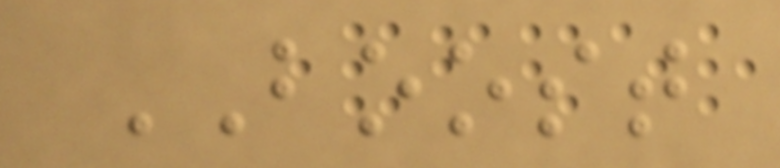BOOST
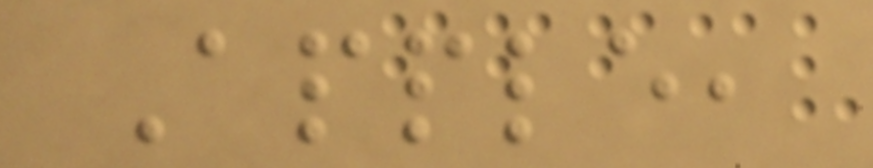Apple,
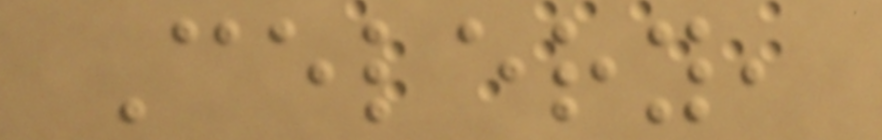Celery,
